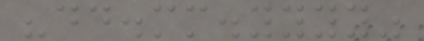"dd.mm.yyyy"
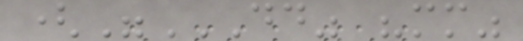("DD" "MM"
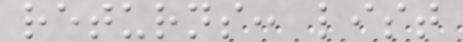returns: list
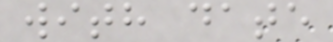with date
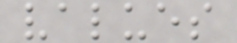values
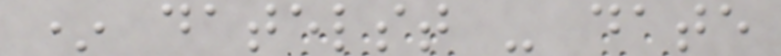* datelst - date
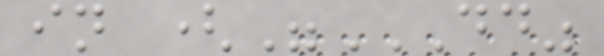in ("DD"
